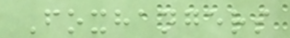Foxhangers
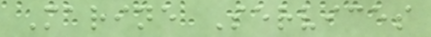Marine Services
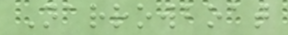Narrowboat
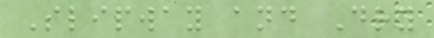Slipway and Dry
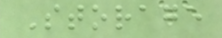Storage
